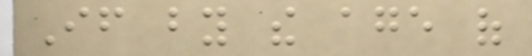If by the age of
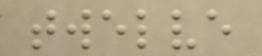twelve
